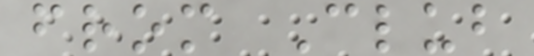from Club
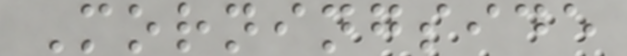Morningside
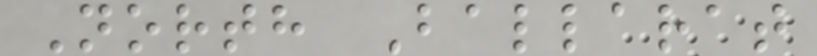North Ballarat
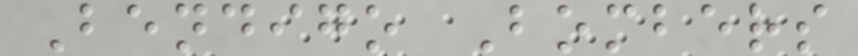Bendigo Bombers
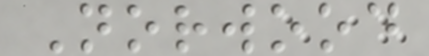Norwood
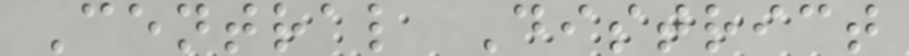Central District
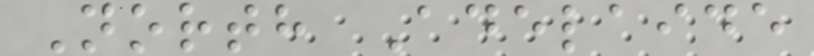North Adelaide
